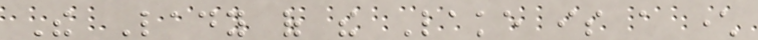The Lady of the Lake is a character
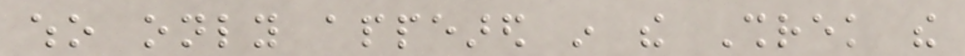who only appeared in the Shrek the
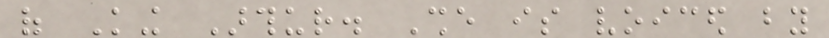of King Arthur. She is voiced by
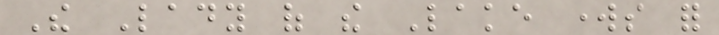The Lady of the Lake works for
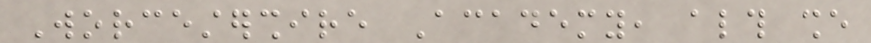Worcestershire Academy, although she
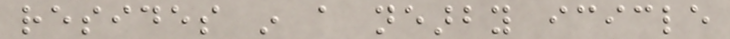resides in a nearby icicle
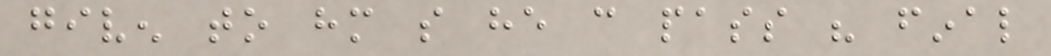given to him so he can pass his final
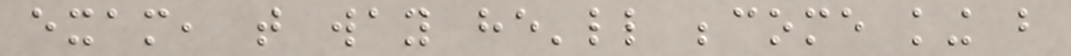exam, that way he'll become king but
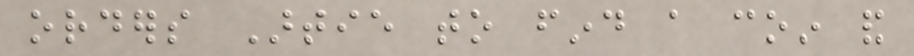orders Artie to find a coin and
